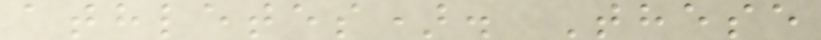athletes). These
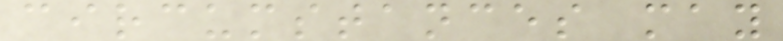circumstances may
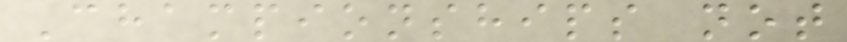Championships not
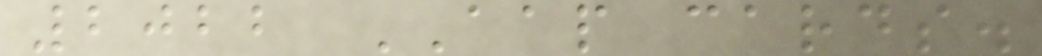2022 AAP cards.
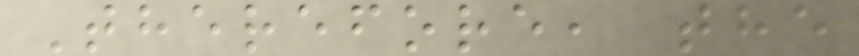Therefore, the
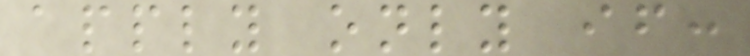apply only if:
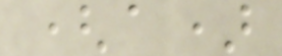(a)
